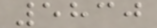5830
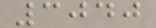3040
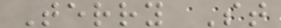Terry St
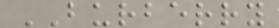BURBERRY
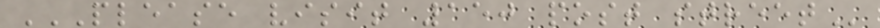PLEASE VISIT 150 POST STREET
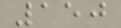150
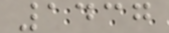1437
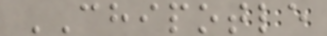CHIPOTLE
